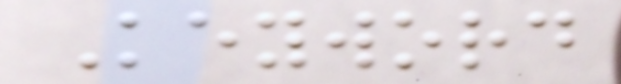Keyword
